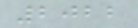2022
